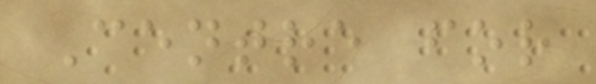Centre for
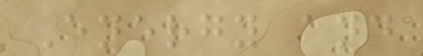Energy and
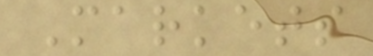Markets
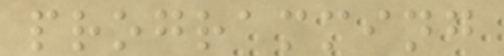programming
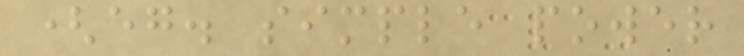(eg. simple power
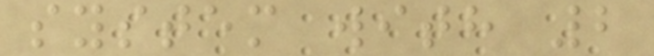system with 2
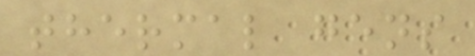thermal gens
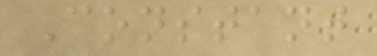Constant
